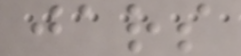jars
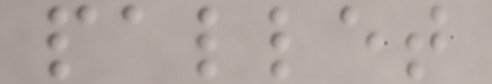pallet
